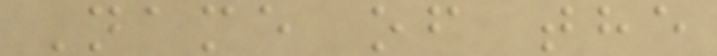Name of the
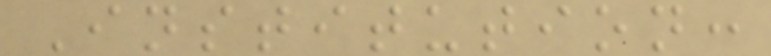Institution:
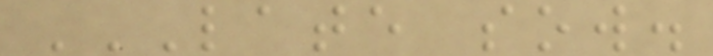LATE SOW.
